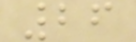26
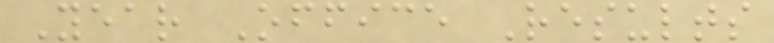Year Office Results
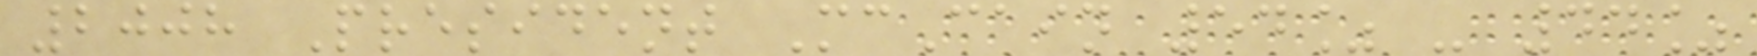2008 President McCain 54% - 44%
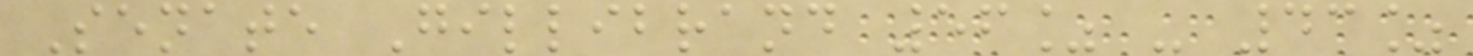Senate Gillibrand 56% - 43%
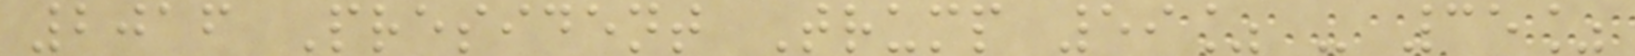2016 President Trump 59% - 35%
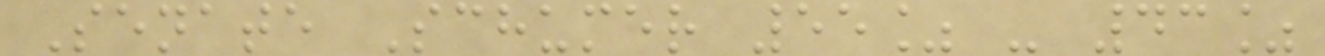Senate Schumer 55% - 43%
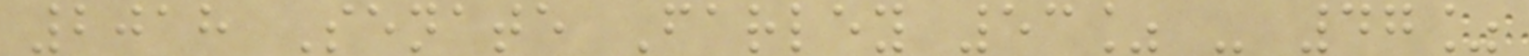2018 Senate Farley 53% - 47%
